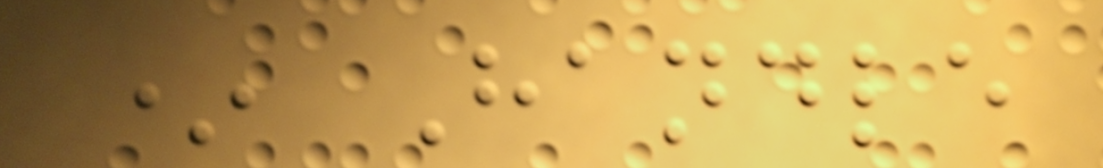* Handle
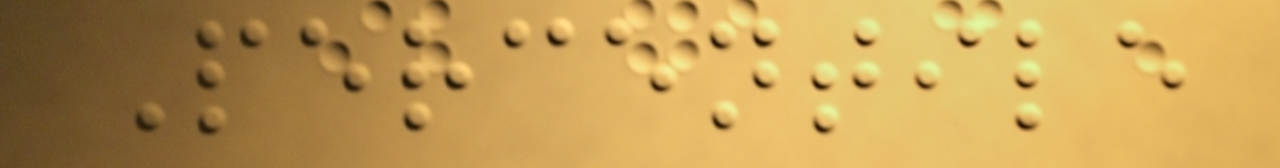Percentile
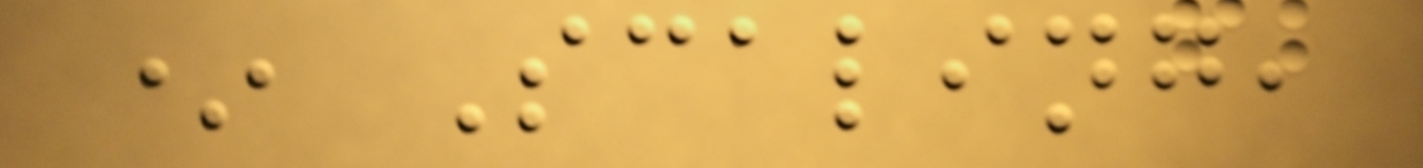* Scaling,
